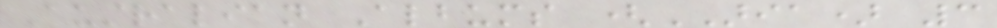Australian Albums (ARIA) 3
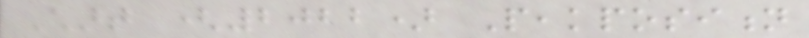Chart (2022) Peakposition
